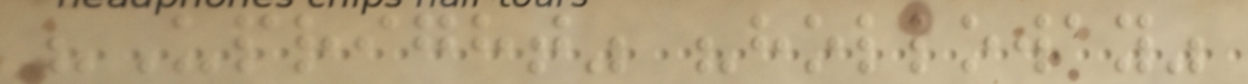"Upright" "holloway"
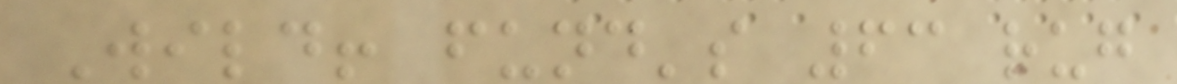Wild! fund's 63 rug
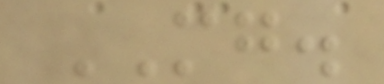MG.
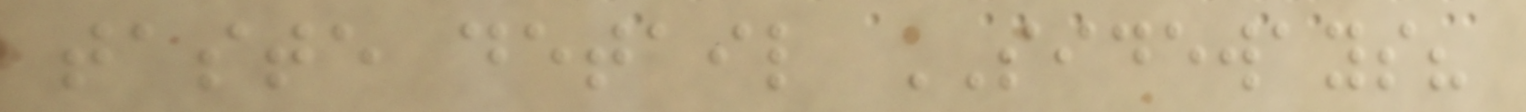taste detail SIDEWAYS?
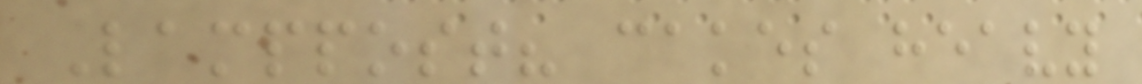Lamppost? cakes heavy
